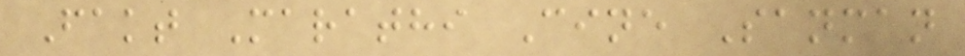Fakt Marathi Cine Sanman
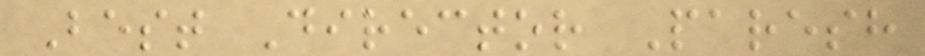Best Director Paresh
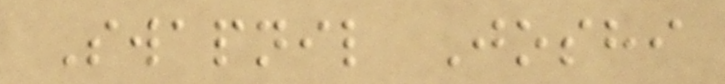Swapnil Joshi
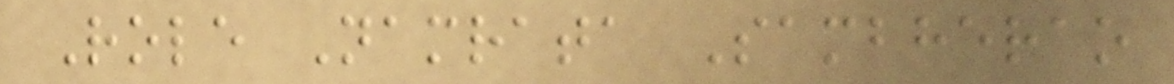Role Namrata Sambherao
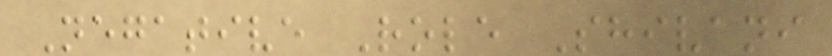Negative Role Shivani
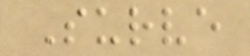Surve
